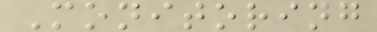Monitoring
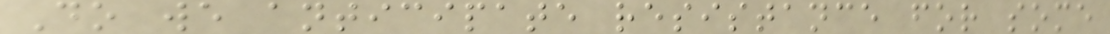Do we anticipate resistance for some
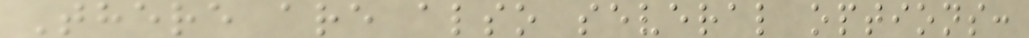There are also several options:
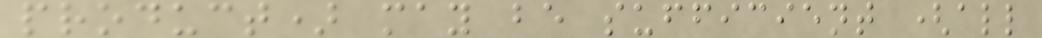product) may be sufficient (all
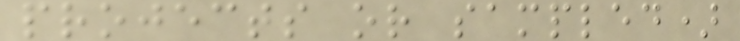projects or sampled)
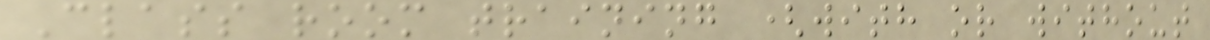Class room training (with or without
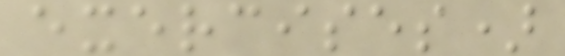exercises)
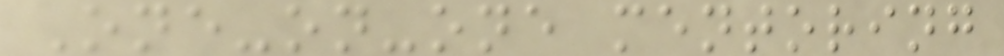One-on-one mentoring
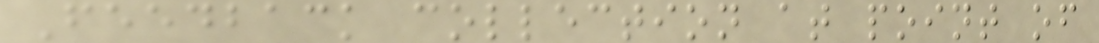Feedback collection at point of
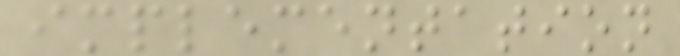implementation
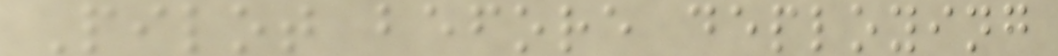Pilot before deploying
